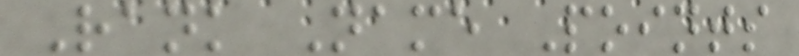Rank Name Points
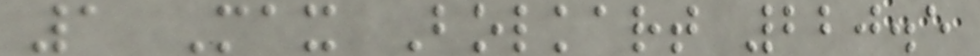1 Max Bolkart 220.5
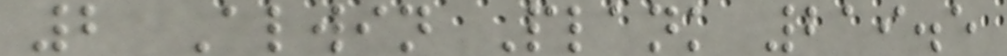2 Alwin Plank 219.5
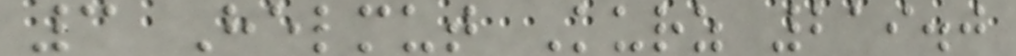3 Helmut Kurz 219.0
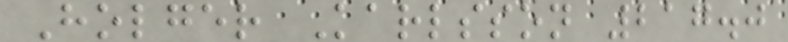Holger Karlsson 217.0
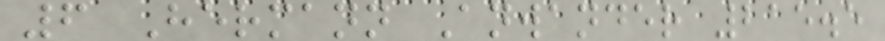6 Hermann Anwander 215.5
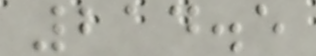214.5
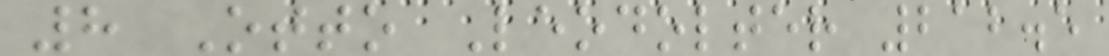8 Otto Leodolter 212.5
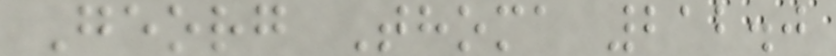Georg Thoma 212.0
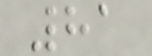81
